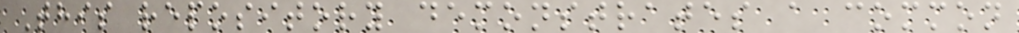This repository demonstrates a common
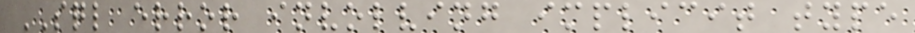SQL error involving implicit type
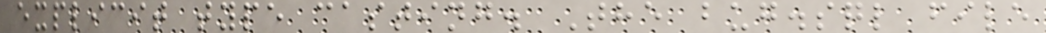explicit type casting. The bug.sql file
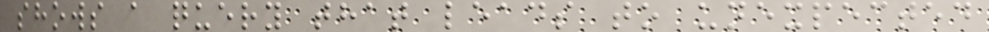shows a query that leads to unexpected
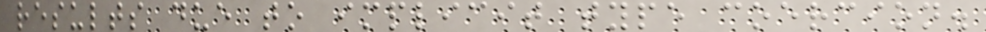results due to implicit type coercion.
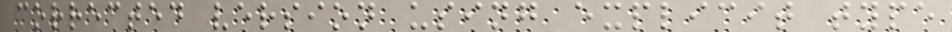corrected version using explicit type
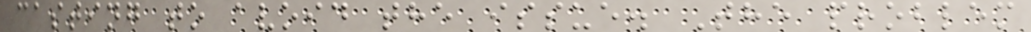casting to avoid the issue. The problem
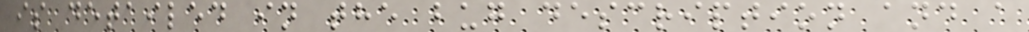is detailed in the bug description and a
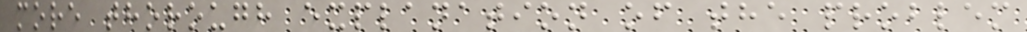more thorough explanation of the problem
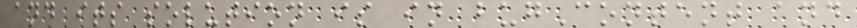and its solution is in bugContent and
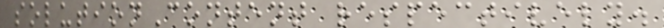solutionContent respectively.
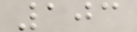103
